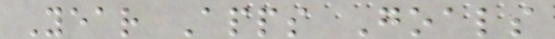Year Apps Goals
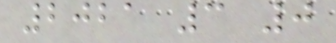2021 3 0
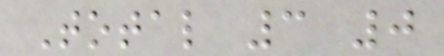Total 3 0
